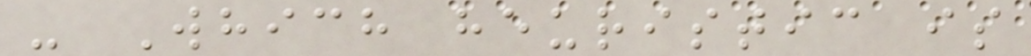- Which heuristic is
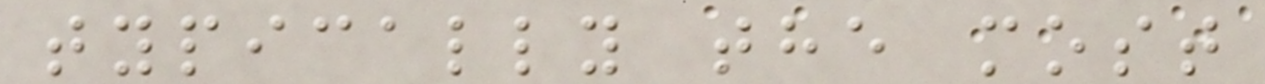typically the most
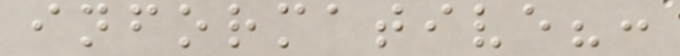informative?:
